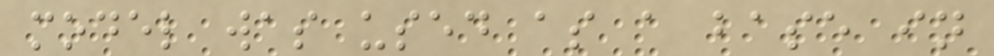model was used as a base in
